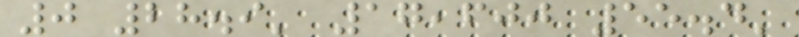0 28.9' 17,600 55.4'
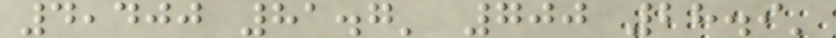4,400 81.7' 700 28.9'
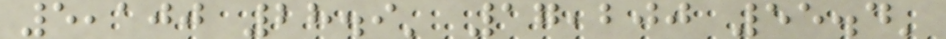5,100 28.9' 17,200 55.4'
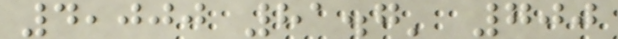4,000 81.7' 700
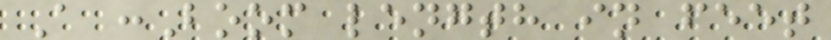A :Boom length in feet
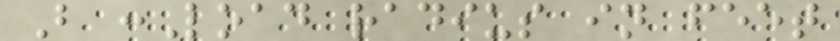B :Load radius in feet
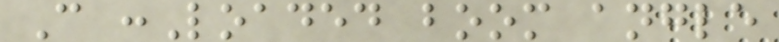C :Loaded boom angle
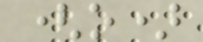(o)
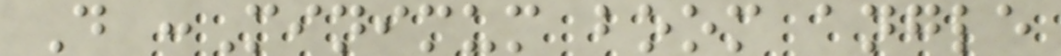D :Minimum boom angle
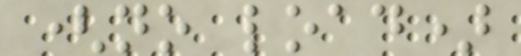(no load)
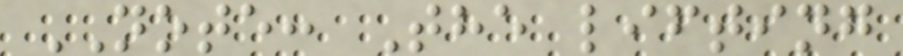NOTE: The lifting
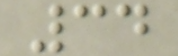34
